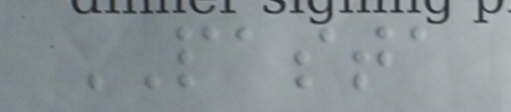PASTA
